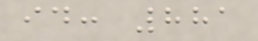id: 881
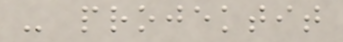- projektit
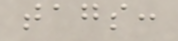tags:
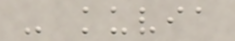- kuvia
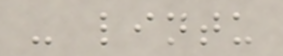- lintu
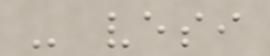- vesi
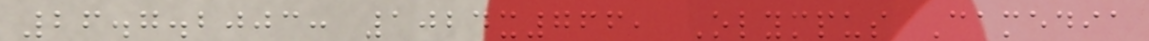26.7.2003: 1024x766, Olympus Camedia
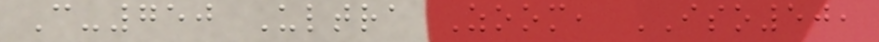C-750 Ultra Zoom, ISO50,
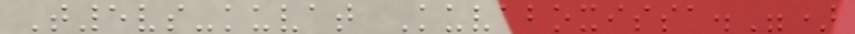T5vs-kuvat Kuvaboxissa.")
